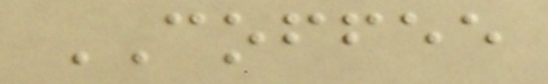COFFEE
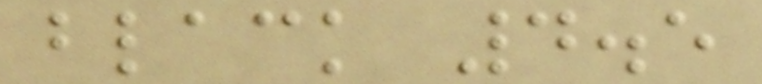black 4.5
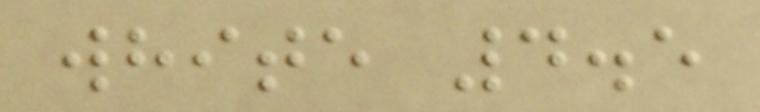white 4.5
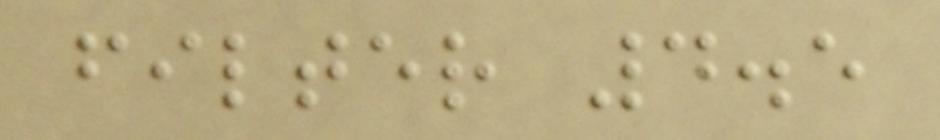filter 4.5
